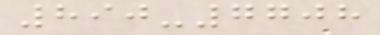890-7708
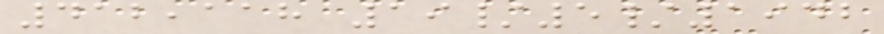412,118 19/5/1942
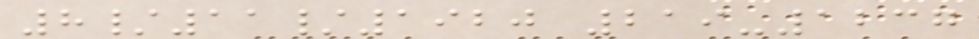8/11/1920 219-1237
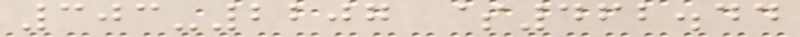303-2207 $462.44
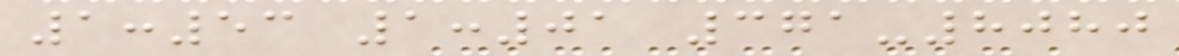1:53 1:01 371-8080
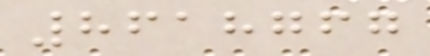8618767
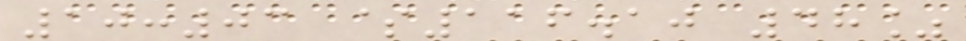10:03 $116.10 48%
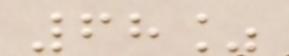68%
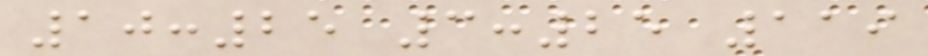10:25 3:25 119
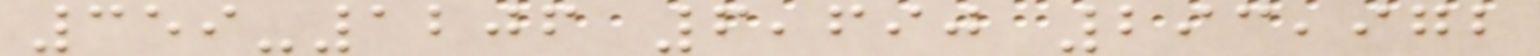359-1206 6,690 293,972
